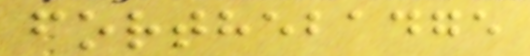forthebadge
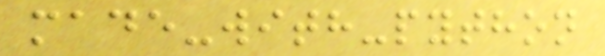made-with-python
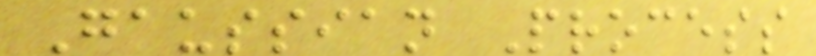Gaussian Process
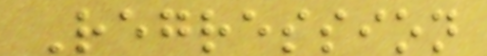Regression
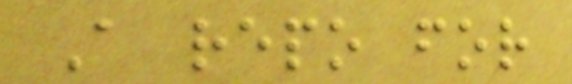A repo for
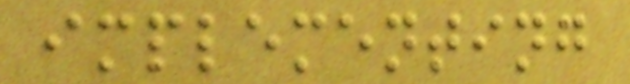implementing
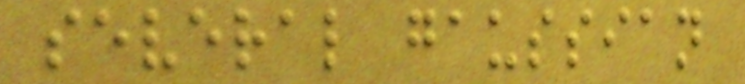several gaussian
